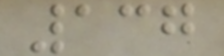137
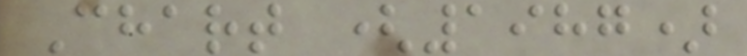Chart (1987)
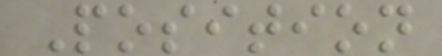Position
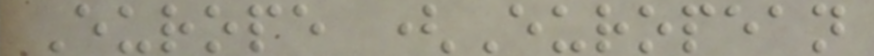Europe (European
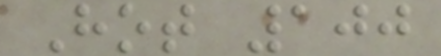Hot 100
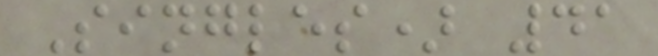Singles) 41
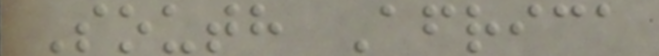South Africa
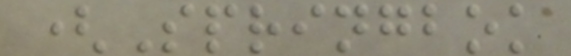(Springbok
